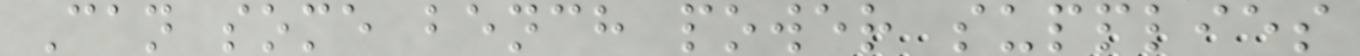Can some bench power supplies
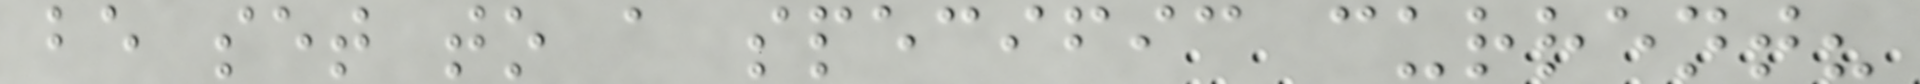be set to a specific current?
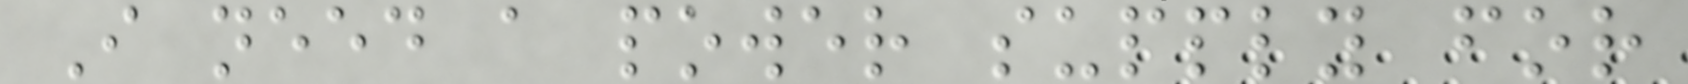I need a power supply for
